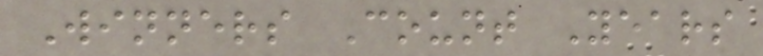Winners Count Years
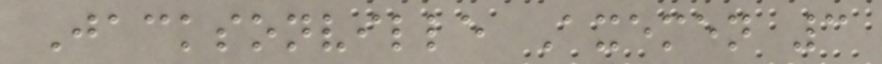Jacksonville Axemen 3
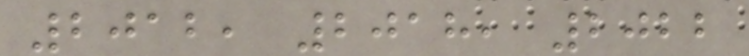2012, 2018, 2022
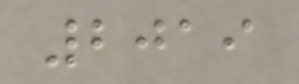2019
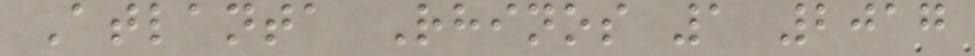Atlanta Rhinos 1 2017
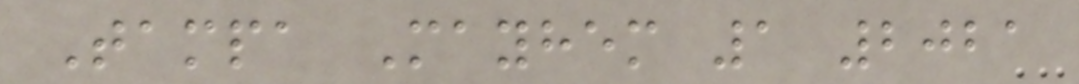Tampa Mayhem 1 2021
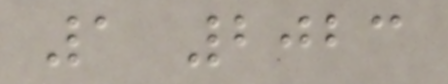1 2023
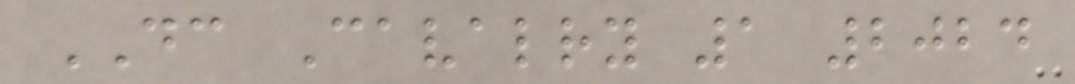DC Cavalry 1 2024
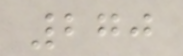270
